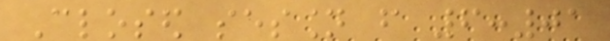Closed session from 6:01
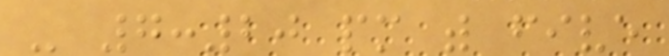- 7:20 pm with five
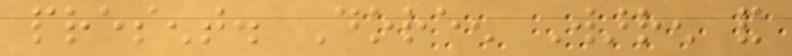present. Doreen Warren and
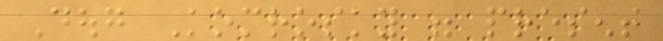Doug Komrosky were present
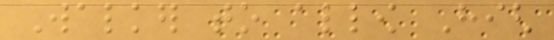Walker to allow High
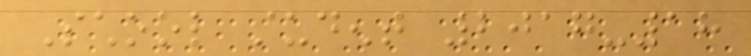School student 2017-18
